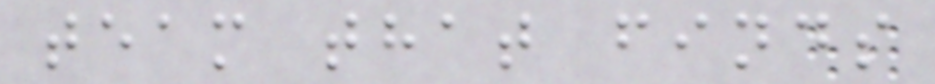team that finds
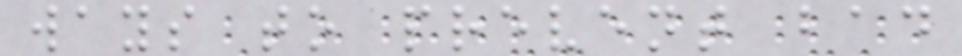ways to prevent bad
